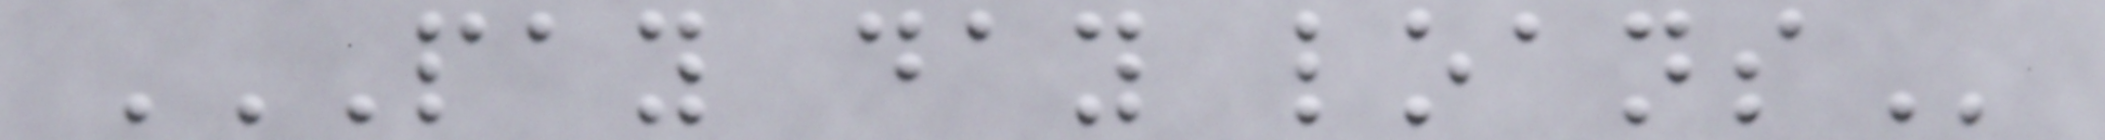PAY DAY LOANS
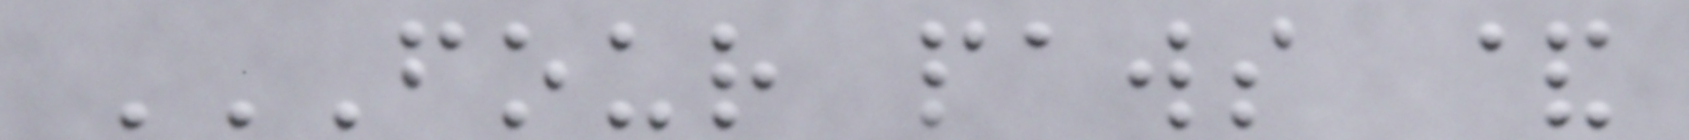FOUR PAWS &
